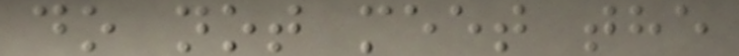do not meet the
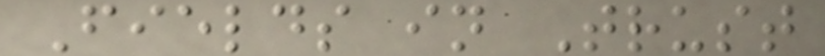Fields in Trust
